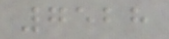7528
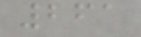261
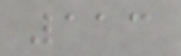113
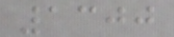1300
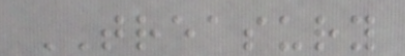TREASURY
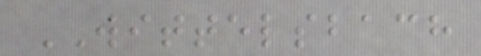WITTELSBACH
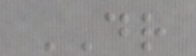DR
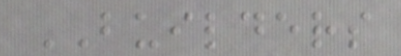BUILDERS
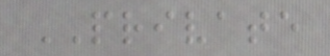PRIVATE
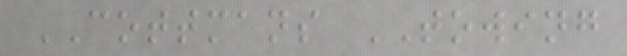COTTMANS TOWING
